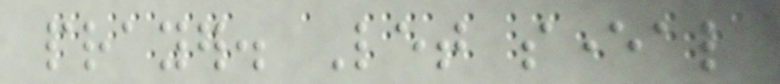prayer. Let several
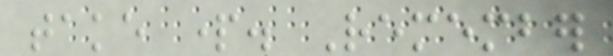take part. Remember
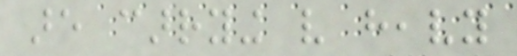are carrying very heavy
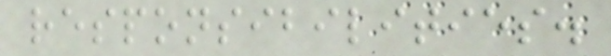responsibilities.
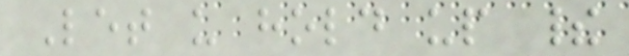Let us hold up their
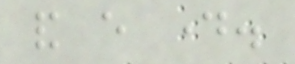and every day.
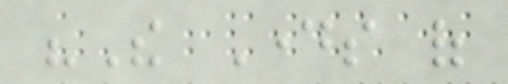"The Days of
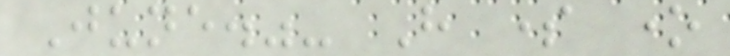June."- Have some one
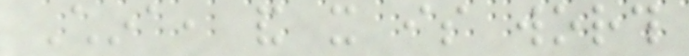China, and it is worth
